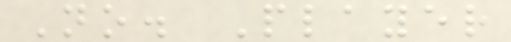No. Player
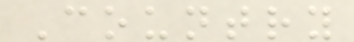Country
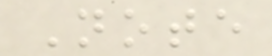Note
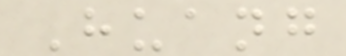Huang
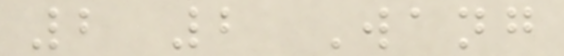2 2 Wang
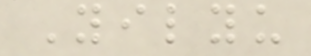Yilyu
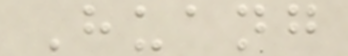Huang
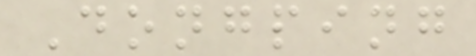Dongping
